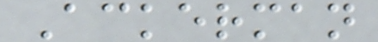Ackerman
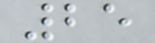25
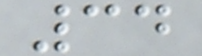34
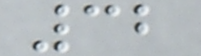32
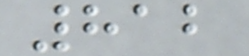812
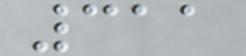311
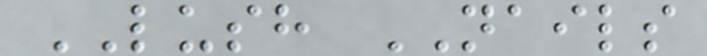LUSH NAILS
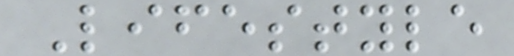Lifestyle
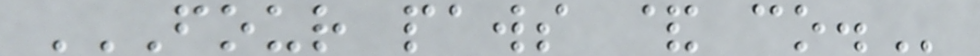FOUR PAWS & CO.
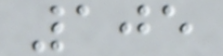105
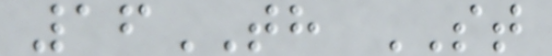16TH ST
